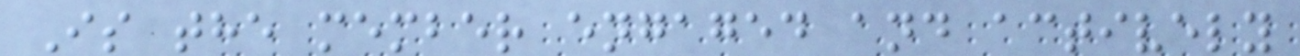Is the member engaged and actively
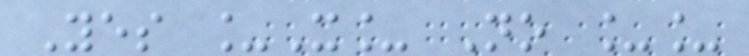Yes _X_ No __
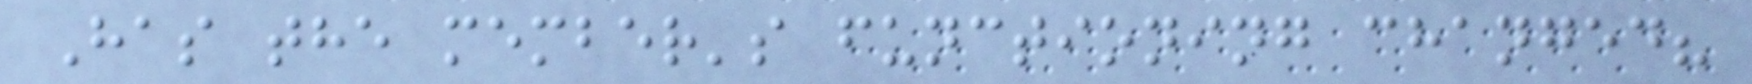Has the member's functioning changed?
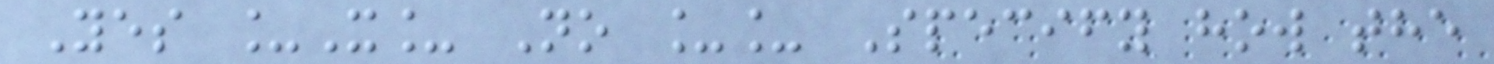Yes _X_ No __ Specify how the
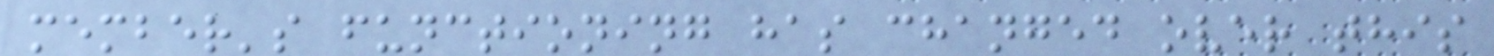member's functioning has changed over this
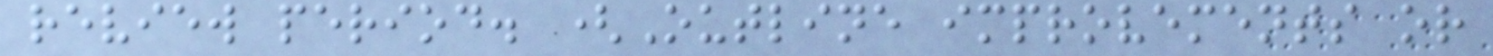review period. (Outline improvements or
